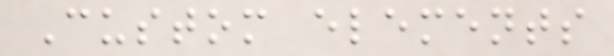Custom elements
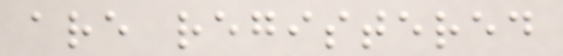are registered
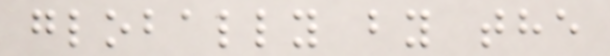globally by the
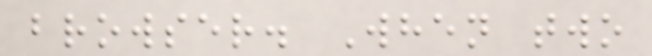browser. When two
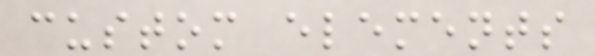custom elements
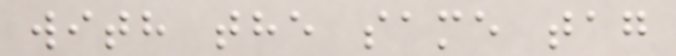with the same tag
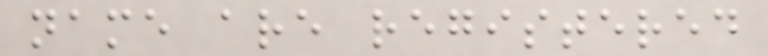name are registered
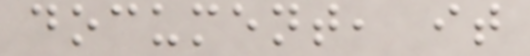document, it
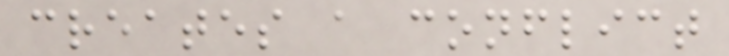creates a conflict
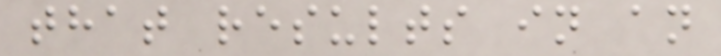that results in an
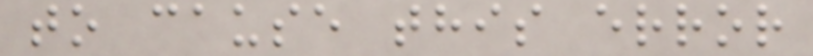to cause this error
